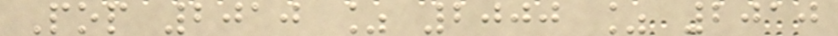Pop 2010 % 2000 % 2010
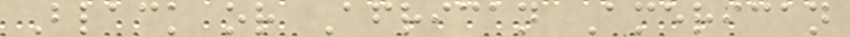Black or African American
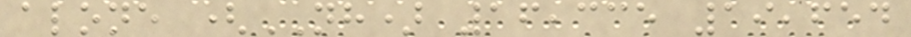alone (NH) 16,335 19,654
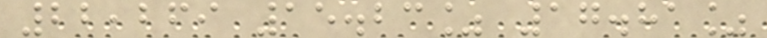22,269 15.23% 17.81%
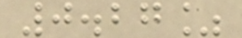0.27%
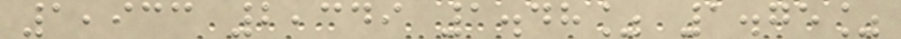1,933 2,349 1.48% 1.75%
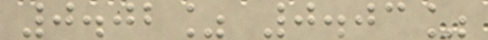0.02% 0.03%
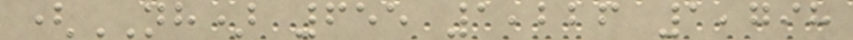(NH) 655 1,226 1,798
